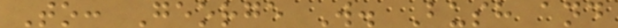To: George W. Bush and
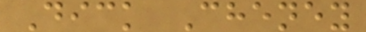Dick Cheney
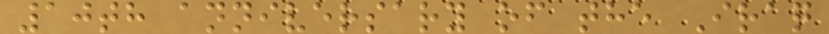10th anniversary of the Iraq
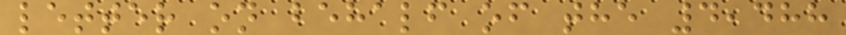letter on behalf of the 4,488
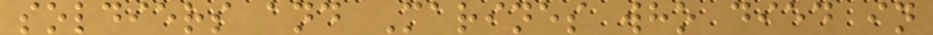soldiers and Marines who died in
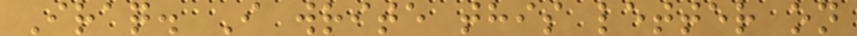Iraq. I write this letter on
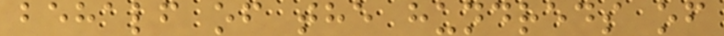behalf of the hundreds of
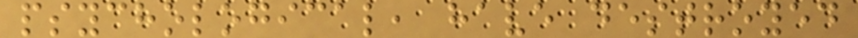psychological, have destroyed
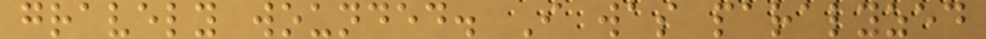gravely wounded. I was paralyzed
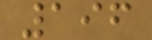196
